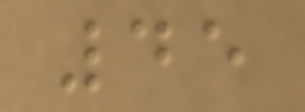45
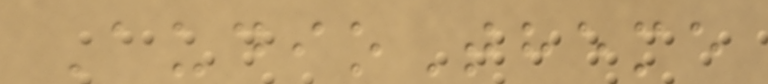AudioTheme
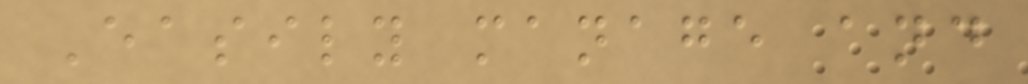Easily manage and
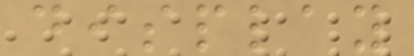display
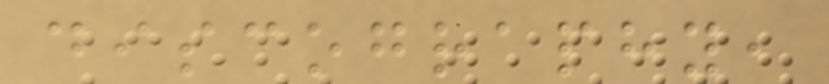discography,
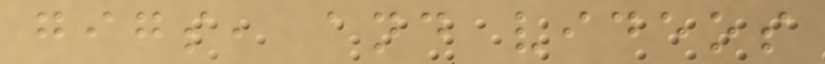gigs, and videos
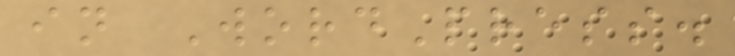in WordPress.
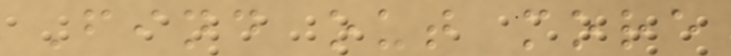Find out more
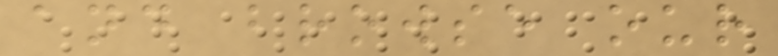and browse our
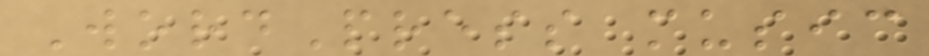WordPress music
